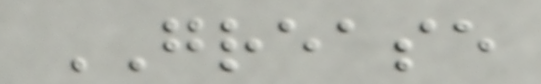GREASE
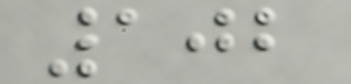102
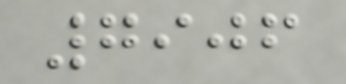7906
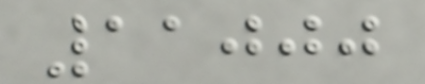11000
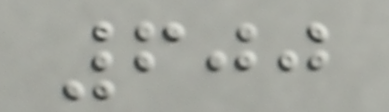600
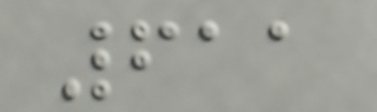611
